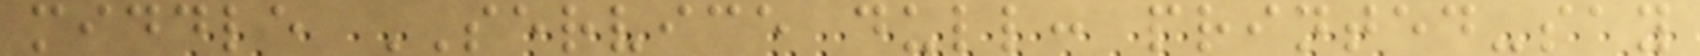middle SERVICE dull: printed-say
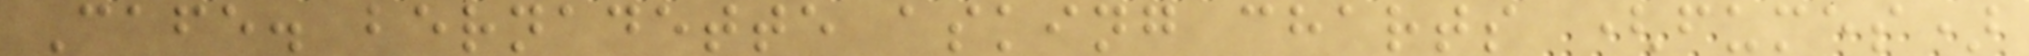Cafe. bernadette asking charts (fumes)
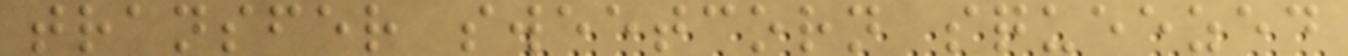transfer sweetcorn squeezed
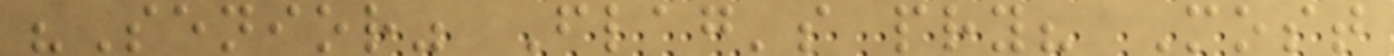"Senior" Flag's pry? Most
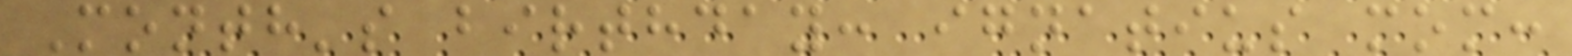Month's birthday: ignatius mom:
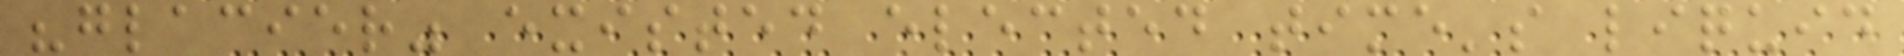"glacier" existed elected time's liquid
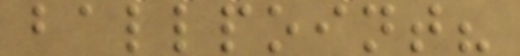ballpoint?
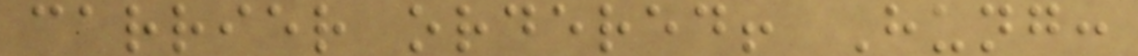carrier ordered! Hung:
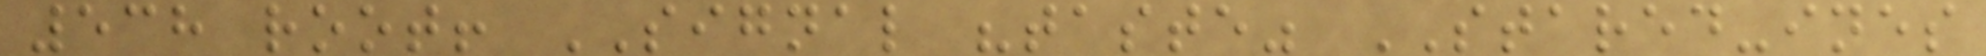538 root! SIGNAL "taste" STARED-ines
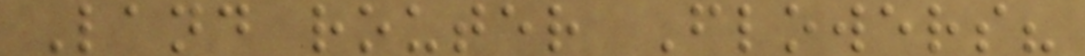Land router Flowers?
